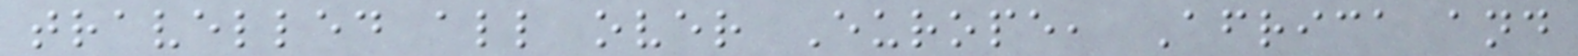travelled all over Europe, Africa and
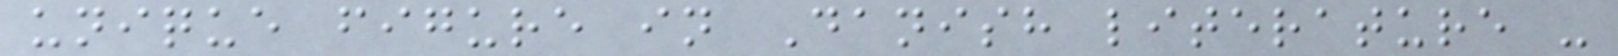unique figure in Danish literature -
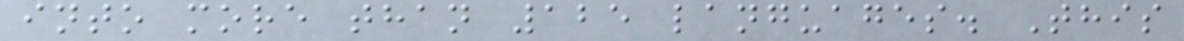into more than 125 languages. This
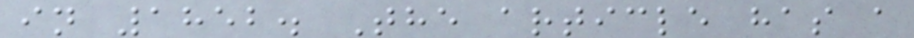in 1852. The article has a
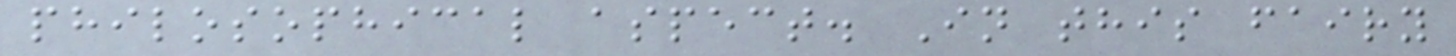philosophical aspect. In this fairy
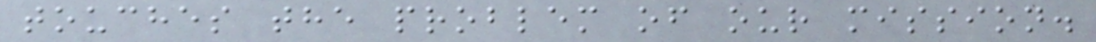touches the problem of our mission.
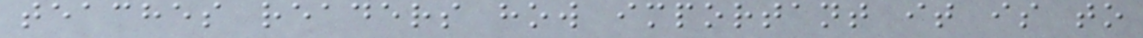teaches readers how important it is to
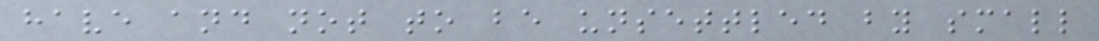have and not to be unsettled by small
